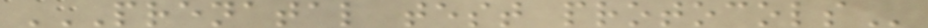PRENATAL TEST PROTOCOLS
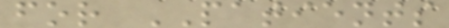for PATIENTS
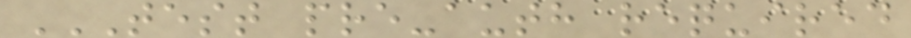TEST PRE-AUTH REQUIRED
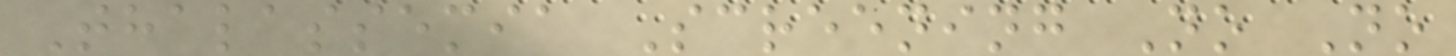Thalassemia Screening No No
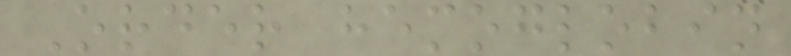Order hemoglobin
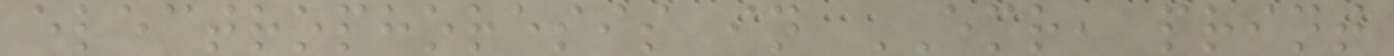electrophoresis in EMR, print
